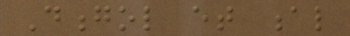Dongol et al
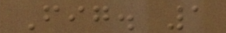Fig. 1
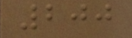200
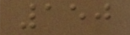150
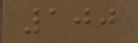100
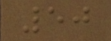50
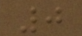0
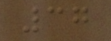37
